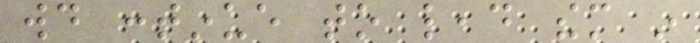would continue to lead them in
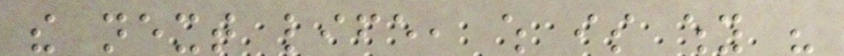the next life, which is why his
